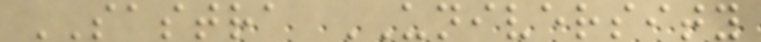SASTRA UNIVERSITY
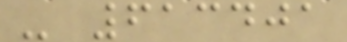- 613401
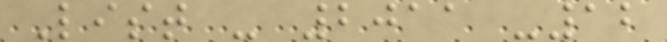List - 2011 -12
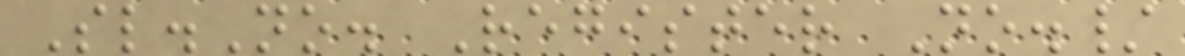Sl.No. Register No./
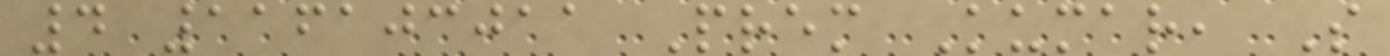4 116103011 Prem Kumar, S
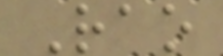Rao
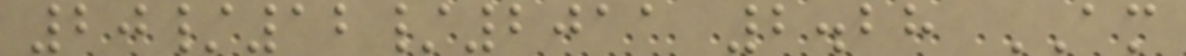20/12/2011 2.28 AM
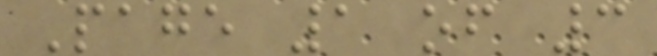Page 1 of 3
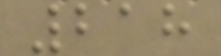218
